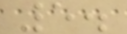5.
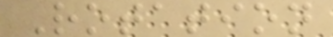Rotation
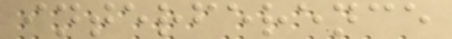interference
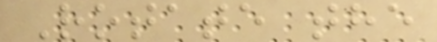Rotate the
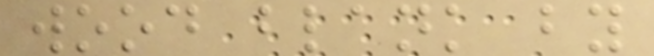wood blank by
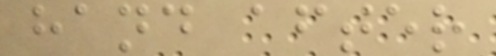hand after
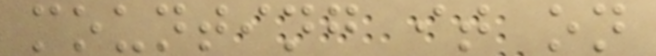mounting it on
